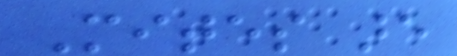Mites are
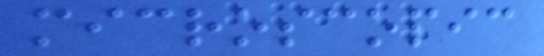microscopic
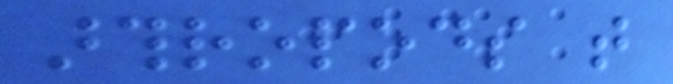arthropods that
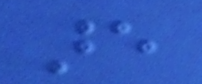are
